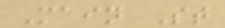Main St
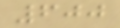600
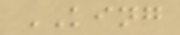KING
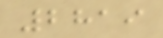2819
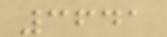3641
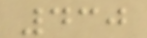430
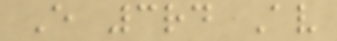E 3rd Av
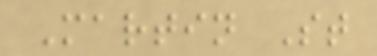Martin St
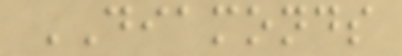DIAMONDS
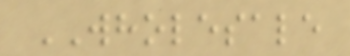WHOLESALE
